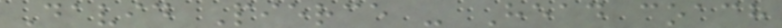David Pierce - Head coach
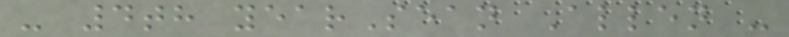- 4th yearSean Allen -
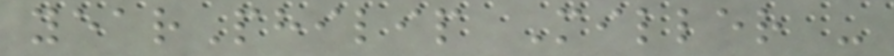yearPhilip Miller -
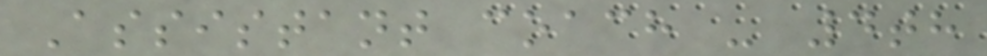Assistant coach - 4th
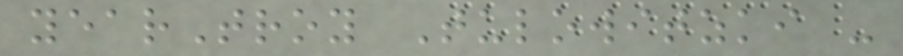yearTroy Tulowitzki -
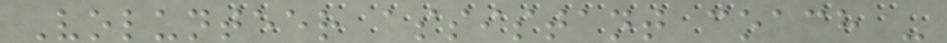Volunteer assistant coach -
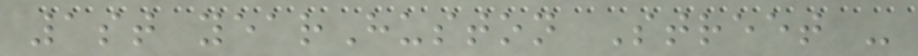1st yearHuston Street -
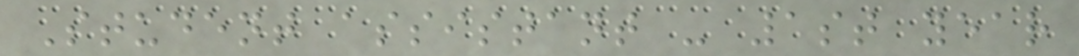Student assistant - 1st year
